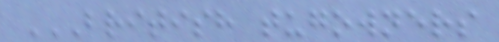BRITISH TUGOWNERS
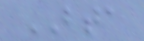BTA
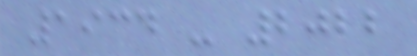1934 - 2022
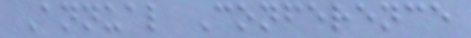Annual Conference
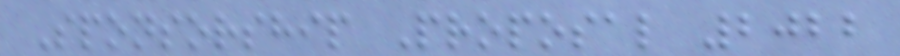Sponsorship Proposal 2022
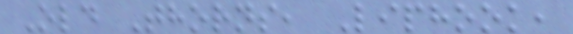Old Thorns, Liphook,
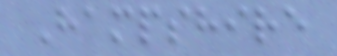Hampshire
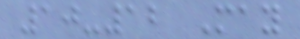10-12 May
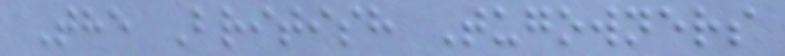The British Tugowners
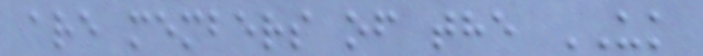are members of the UK
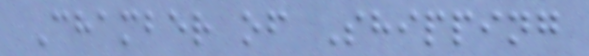Chamber of Shipping
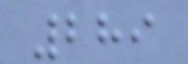289
